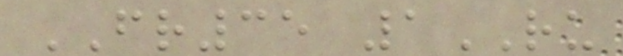FR35 1RU
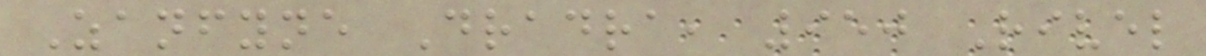Zanfyne Dradra, 950 Rivel
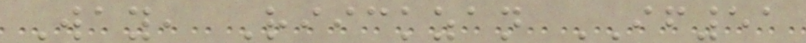Way, Riickzan IF51
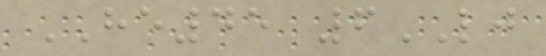HE45 6LJ
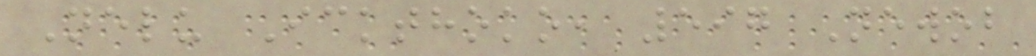Nelu Ickthoko, 597 Newob
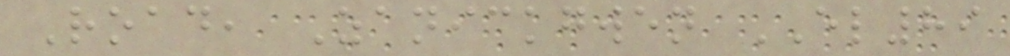Road, Zanickgwen EL89
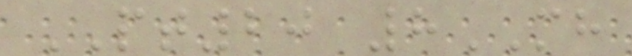PT20 8MH
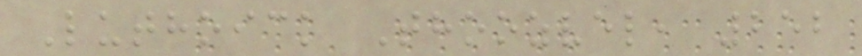Luthoick Thoozvel, 252
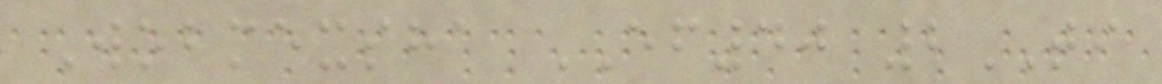Wobmexsha EF40 2TI
